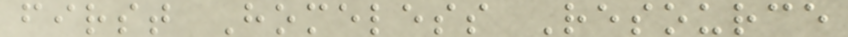first Homeless Resource
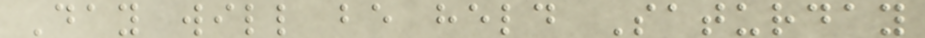Day will be held Saturday
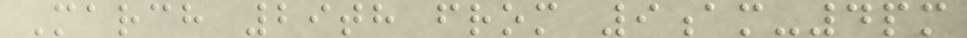March 29th from 9am-4pm
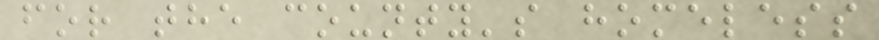for the county's homeless
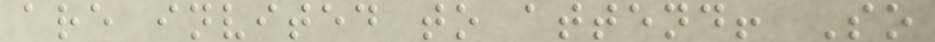are invited to attend! So
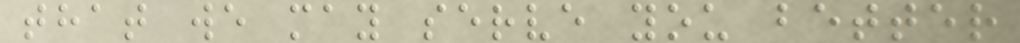that we may serve you better
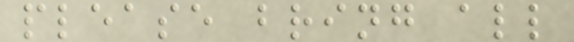please bring all
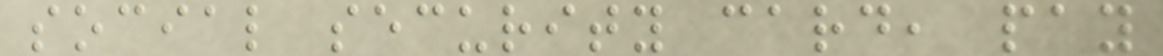social security card, pay
